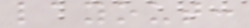layout:
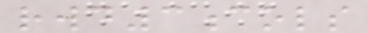rwd3cols
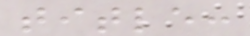title:
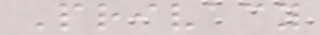Privacy
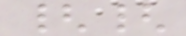{{
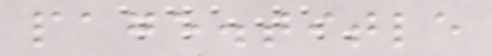page.title
